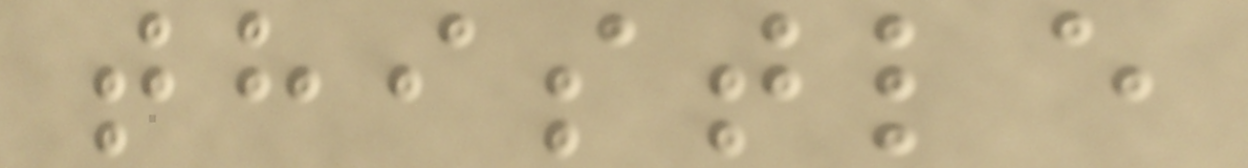thistle
